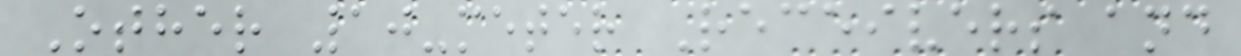Other 10-meter Receivers and
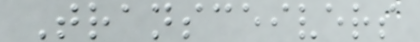Transceivers
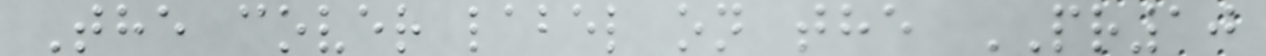The cover label on the PR10
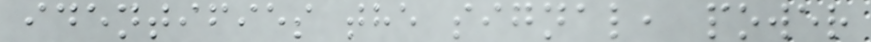identifies the signal, power
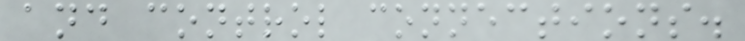and control connections.
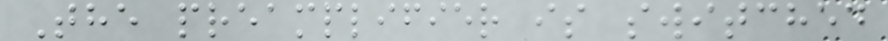The preamplifier is switched
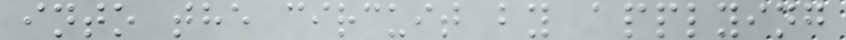into the circuit by applying
